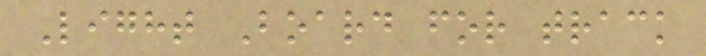Light Board for track
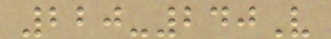220-240V
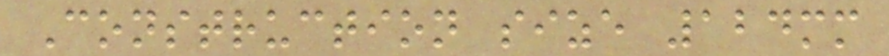Construction size 124mm
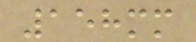158mm
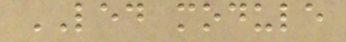LED module
